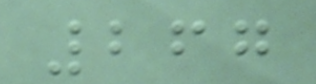267
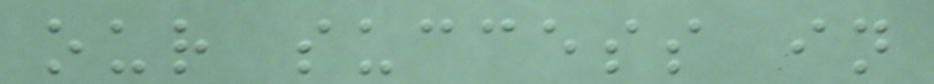our success in
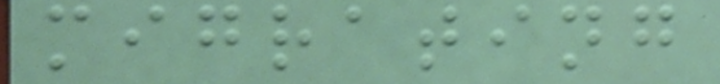migrating
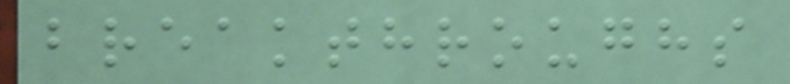breakthroughs
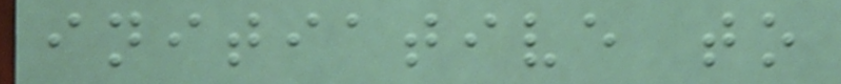initiative to
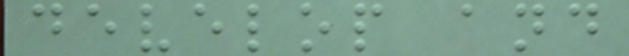develop and
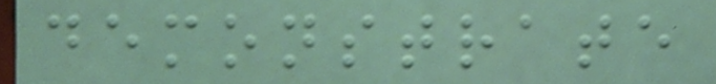demonstrate
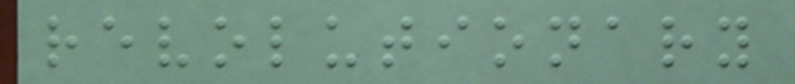revolutionary
